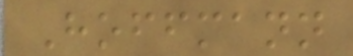Hoffmann
